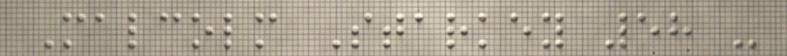Malcolm Starkey 58 -
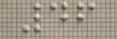46
